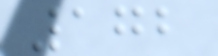172
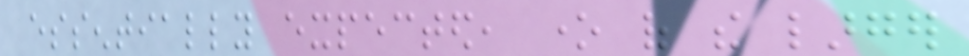essentially expected, one of the larger
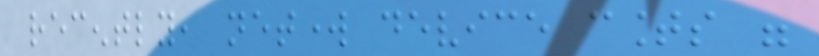recently, network device counts were
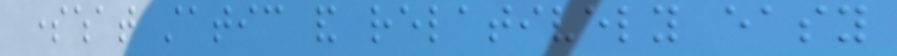somewhat static and relatively easy
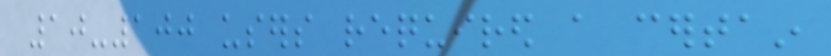10-100 users required a certain
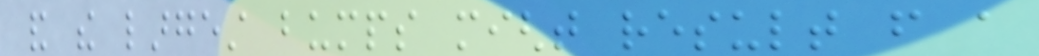and the largest bumps might result from a
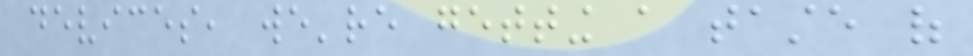devices, we're getting a taste of
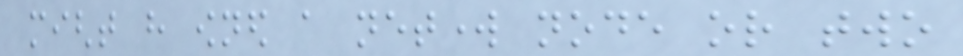might have owned a network node or two
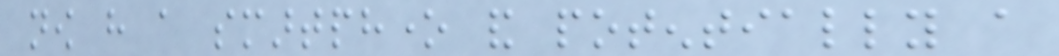now have a smartphone and potentially a
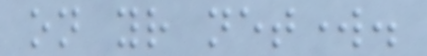on your network.
